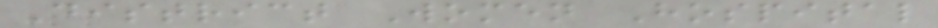District Women Hospital
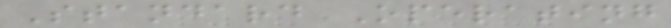Standard Operating
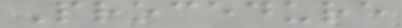Procedure
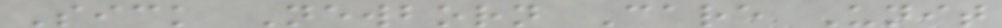Sick Newborn Care Unit
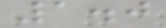1.0
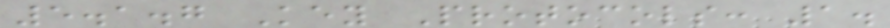5.1.7 Key Protocols: 1.
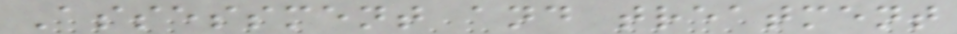Assessment and treatment
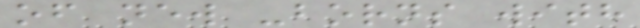of new -borns with
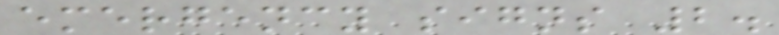emergency signs 2.
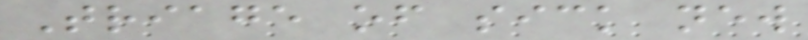Triage of sick new
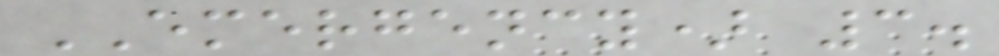EMERGENCY) 3.
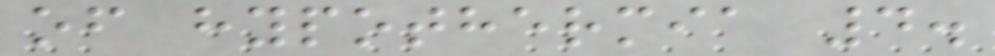of hypothermia 4.
